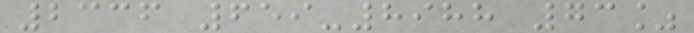2336 659-8988 73%
